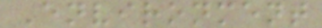Environment
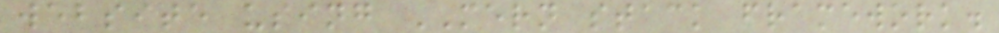website using MERN stack framework.
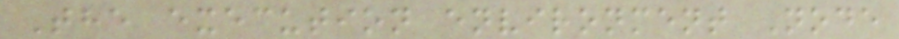The execution environment Node
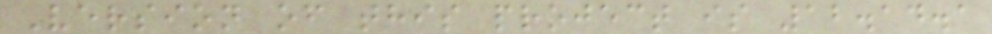Version of this project is 12.14.1
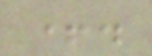+.
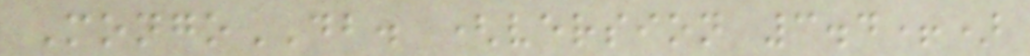MongoDB. (version 3.4+)
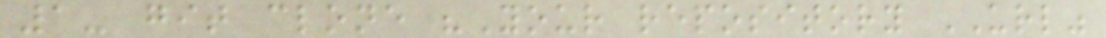1- git clone "Your repository URL"
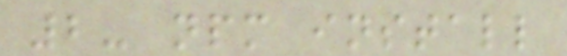2- npm install
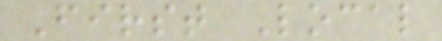First Local
